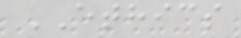ETHICS
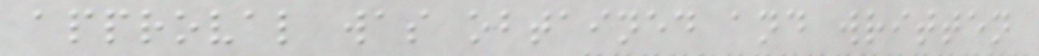approval was obtained and written
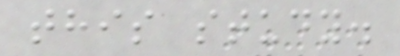this study.
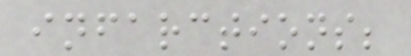infarctions;
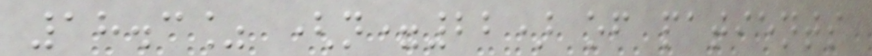18.3% (n=22) of patients
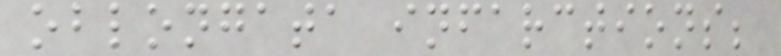oblongata infarctions;
